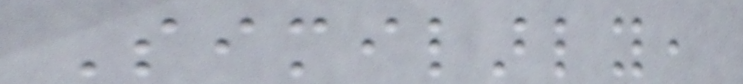Similarly,
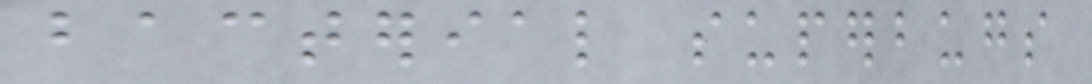bacterial superbugs
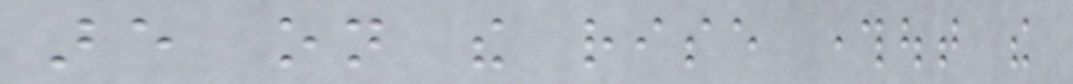are on the rise throughout the
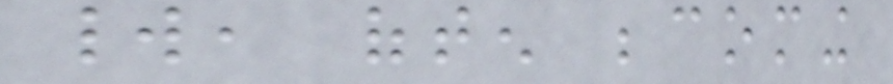world, often becoming
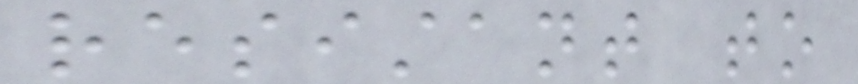resistant to
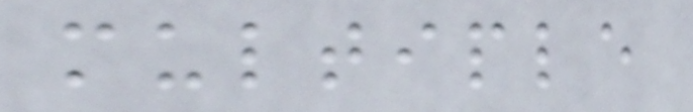multiple
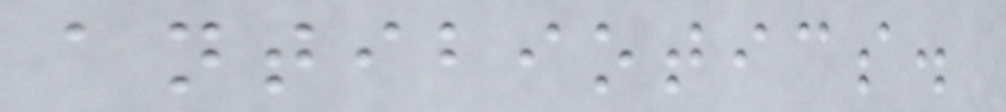antibiotics.
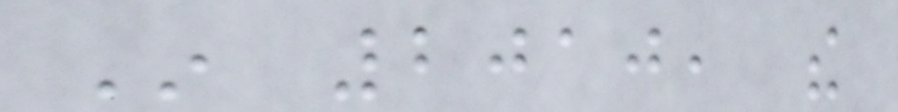In 2010, the
